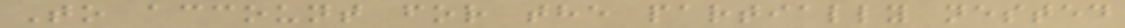To account for the partially nested
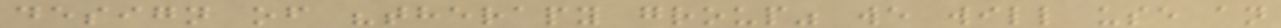design of "therapy group" we will use an
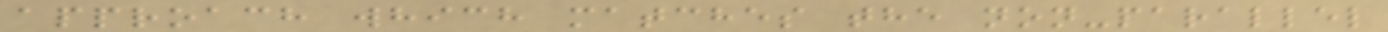approach which matches the non-parallel
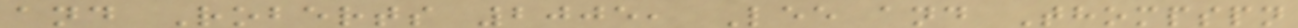and Roberts 2005, Lee and Thompspn
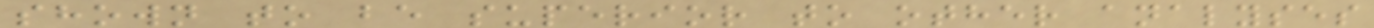shown to be superior to other analyses
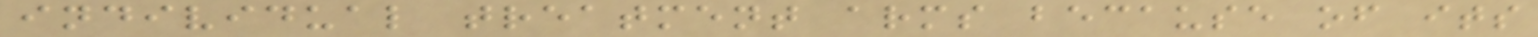individual treatment arms because of its
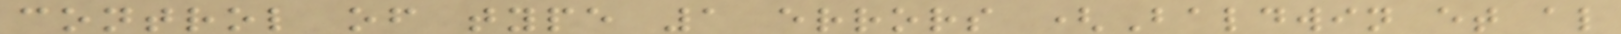control of type 1 errors (Baldwin et al
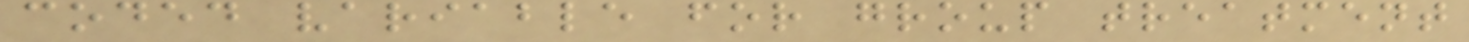coded variable for group treatment
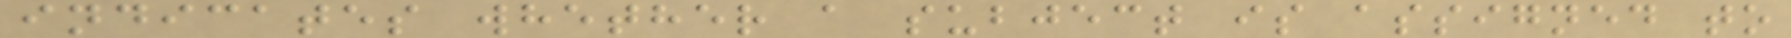indicates whether a subject is assigned to
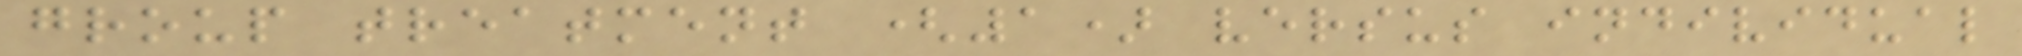group treatment (1) versus individual
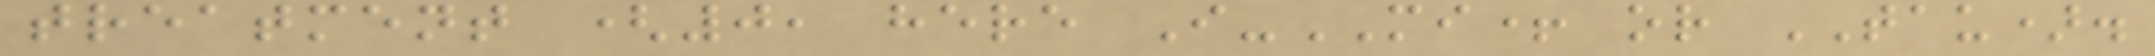treatment (0, here I-MI+ or TAU).
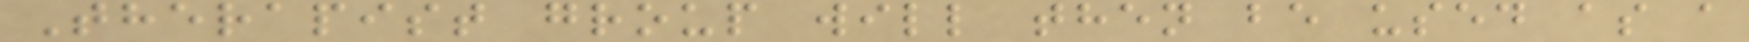Therapist group will then be used as a
